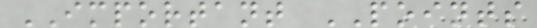IMPORTANT POINTS
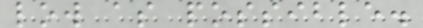low as possible.
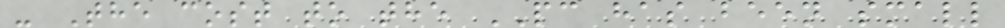- The cost to the PC has been small
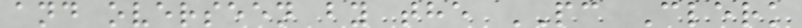and overseen by the PC Clerk
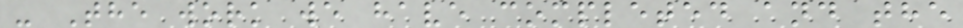- The work we have completed and the
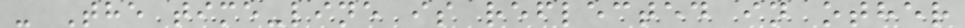- The time-line is reflected in other
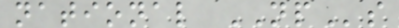national NPs
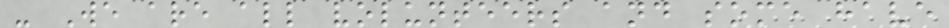- We are all volunteers and some have
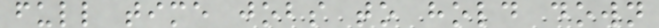full time jobs to hold down
